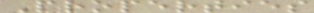Properties
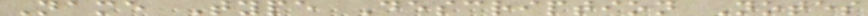Name Type Description Notes
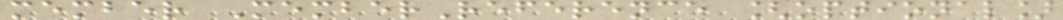member MemberReference [optional]
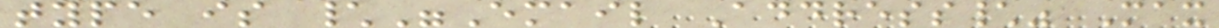type is \"Email Address\" Max
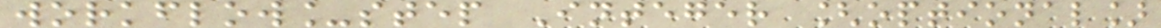workflow_step Integer [optional]
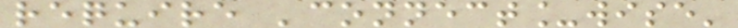require 'connect_wise'
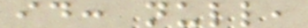id: null,
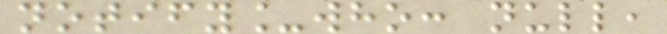notify_who: null,
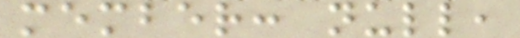member: null,
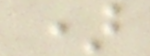)
